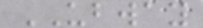UBWAY
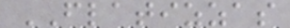FLATIZZAS
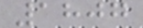1807
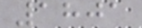1801
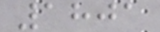1801
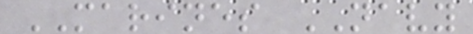MARINES NAVY
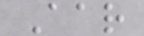Aar
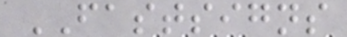FASTSIGNS
